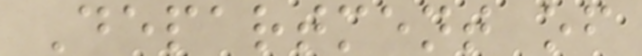Department of
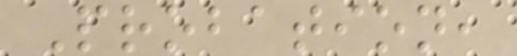Probation,
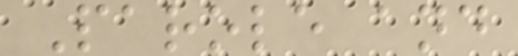Parole and
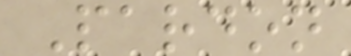Pardon
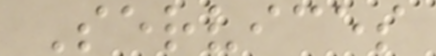Services
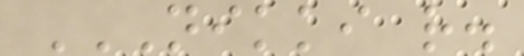NIKKI R.
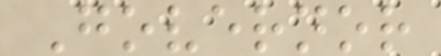Governor
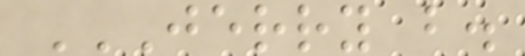JERRY B.
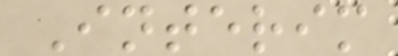Interim
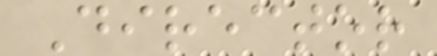Director
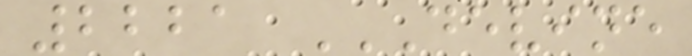2221 DEVINE
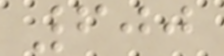600
